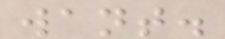want.
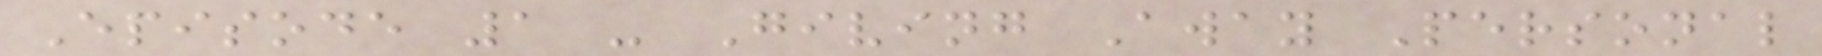Episode 1 - Giving Away Personal
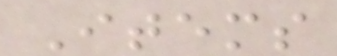Items
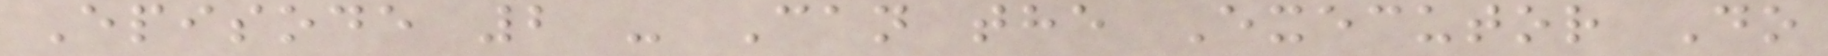Episode 2 - Can the Executor Do
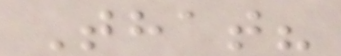That?
